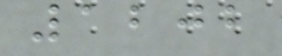1202
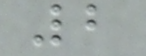2
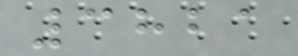3821
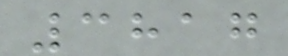3817
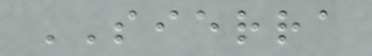SIERRA
